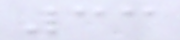33
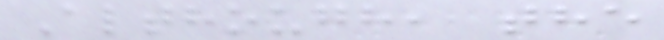Although, the
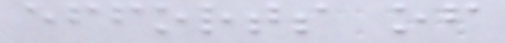efforts of
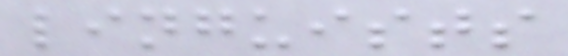linguists
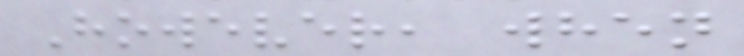However, when
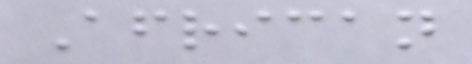African
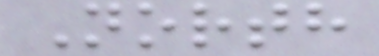North
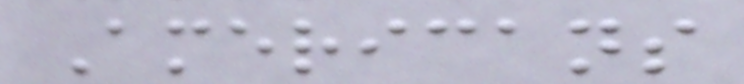Americans
